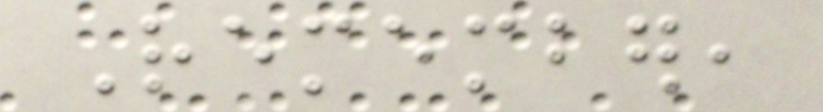Remember,
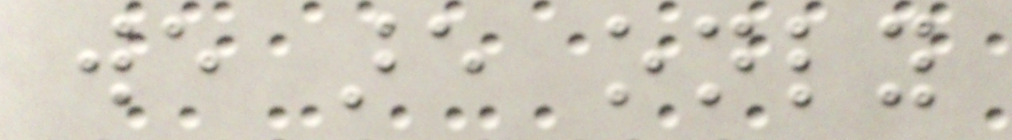we are only
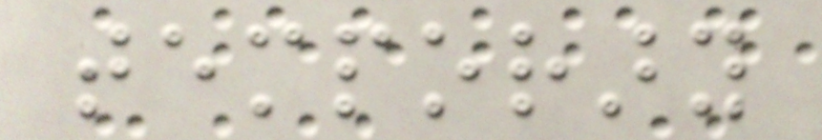temporary
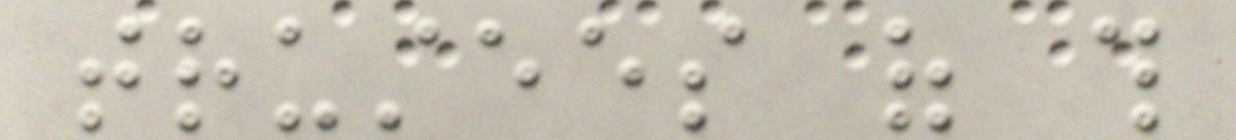trustees of this
